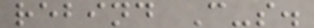rebind C-s.
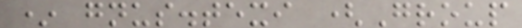* gnus.texi (Group
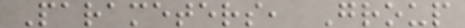Parameters, Group
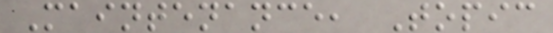Maintenance, Topic
